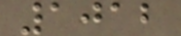1012
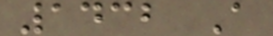1432 A
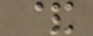&
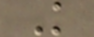K
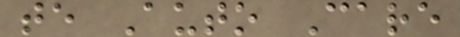te Auto Care
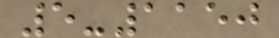5-1150
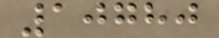10780
